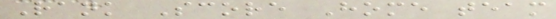Rank Score Home team
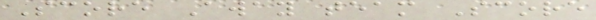Score Away team Score
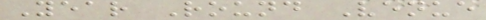Year Round Venue
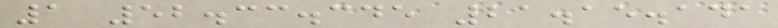1 52.33.345 21.15.141
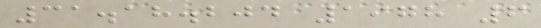31.18.204 1978 6
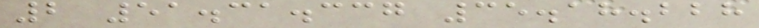2 51.31.337 35.18.228
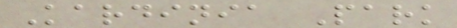Kardinia Park
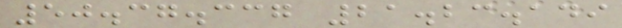50.37.337 21.23.149
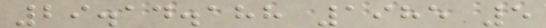29.14.188 1985 5
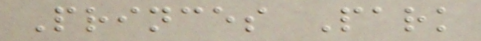Princes Park
